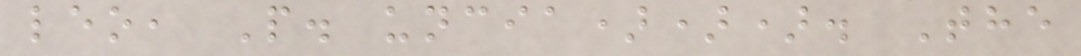leo, P. uncia))). The
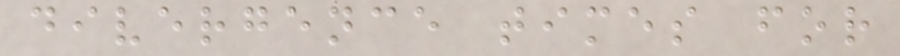divergence times for
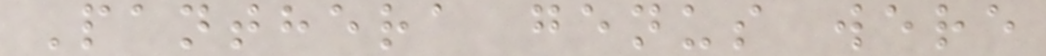Panthera genus were
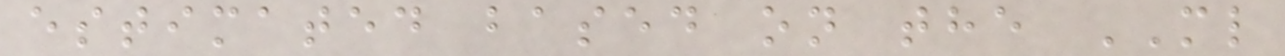estimated based on the ML
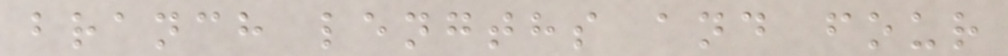branch lengths and four
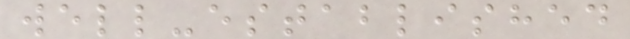well-established
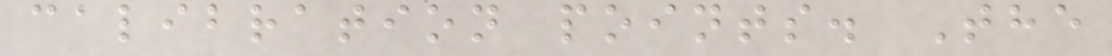calibration points. The
